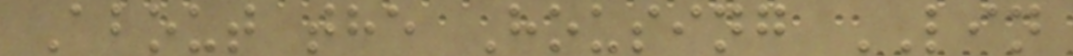About the Housing LIN
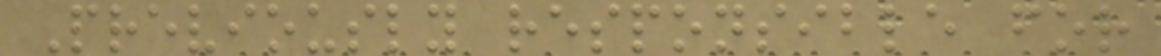Previously responsible for
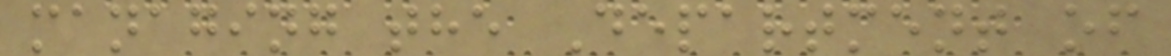managing the Department of
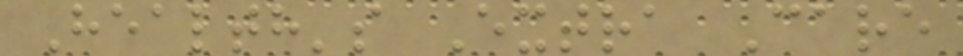Health's Extra Care
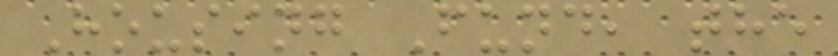Housing Fund, the
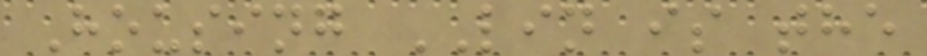Housing LIN is the
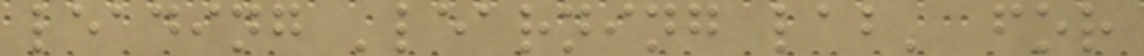leading 'learning lab' for
